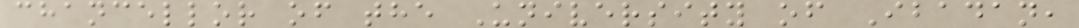chancellor of the University of Ibadan,
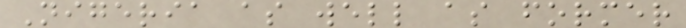Nigeria as well as former
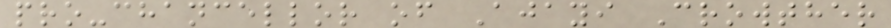pro-chancellor of Ajayi Crowther
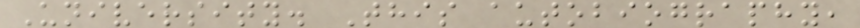University. This autobiography,
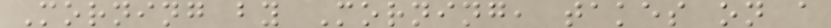Morning by Morning, takes on a
